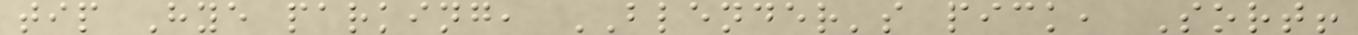tip Hye parking, BLENDER's pick, Sort!
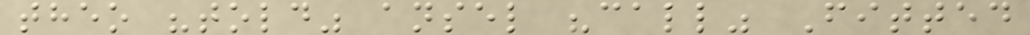theo "told" ansel "call" Fitted
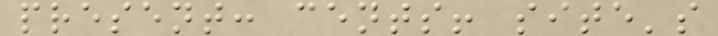present: cents! site's
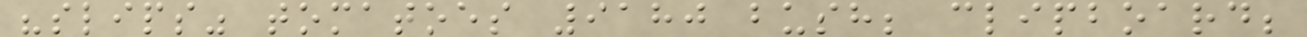"slips" tomatoes 9180 bush; clipboard;
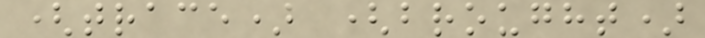(trace) (brought)
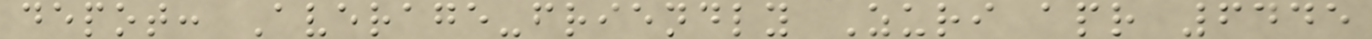depot: Average-friendly Zuri apr 6445
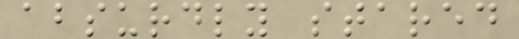absurdly stared
